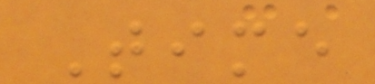Time
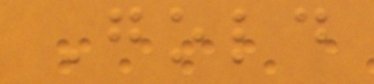Gold
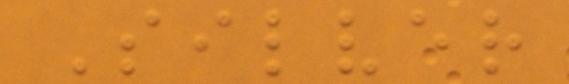Silver
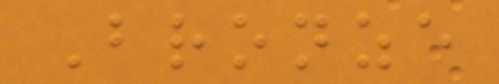Bronze
